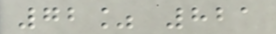72% 821
